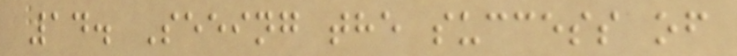14. Seeing the success of
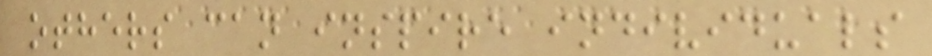others can inspire individuals
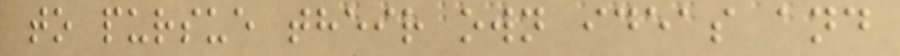to pursue their own ideas and
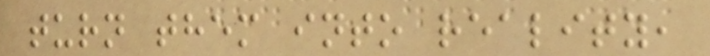turn them into reality,
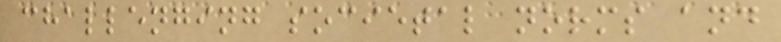challenging societal norms and
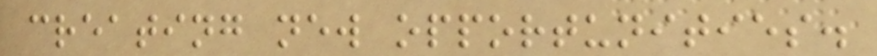creating new opportunities.
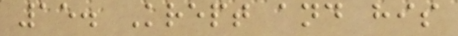15. Krept and his
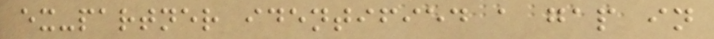ex-partner identified a gap in
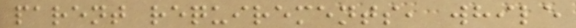parent requirements, while
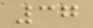37
